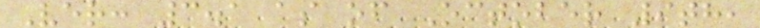Ver: 3.1 as of October 9th,
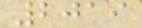2019
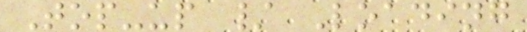Top-up / Loading
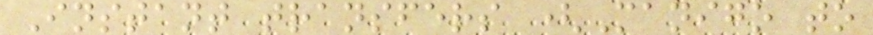Instant transfers (Manigo to
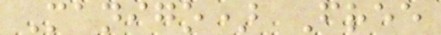Manigo) Free
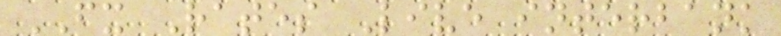FX Rates Live interbank
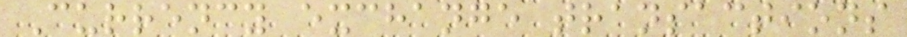Currency exchange transactions
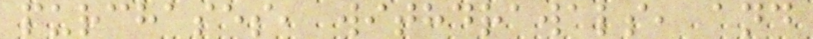purchases, withdrawals, and
